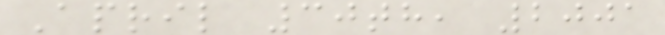April 30th, 2001
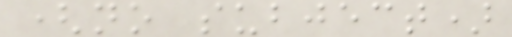(no subject)
